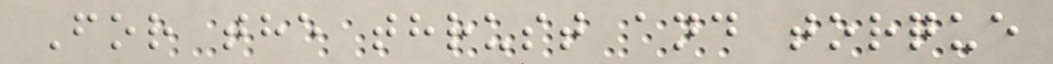For the thrust and torque
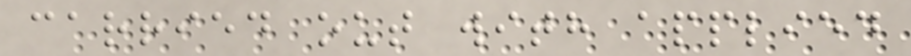carried out with applied
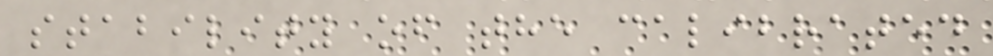stability of the calibrated
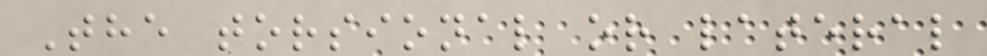The torsional or lateral
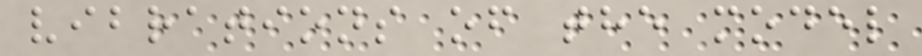vibrations of the model
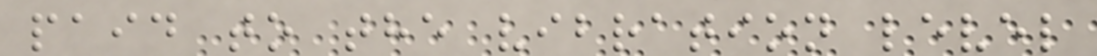paid to the vibration level
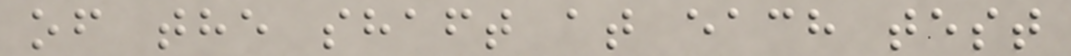of the shaft at each test
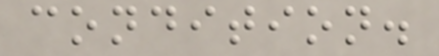condition.
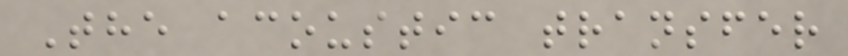The acoustic transfer
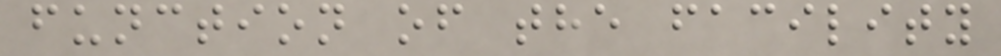function of the facility
